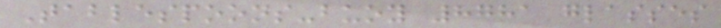Tablespoons-buoy 8781 glasses
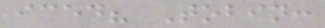iced? Tobin:
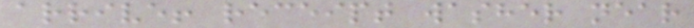arrive! receipt washer near
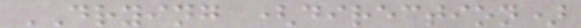DRYING (direction)
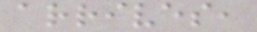arrives,
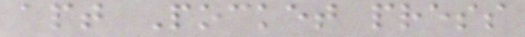apt Pocket press
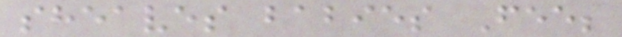sheaves babies Fee;
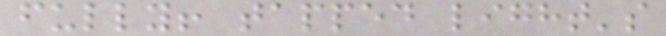fully! tapped light's
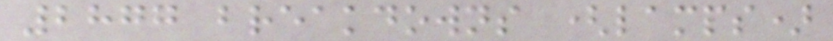2877 breakdowns (lamps)
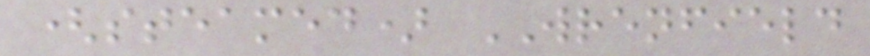(steamed) WRENFIELD
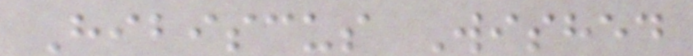Hibiscus Wished
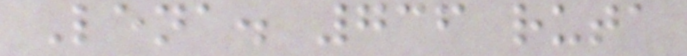Lena. 736 ruta
